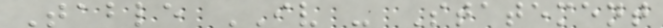Table IV - Statement
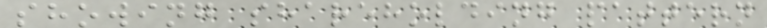showing shareholding pattern
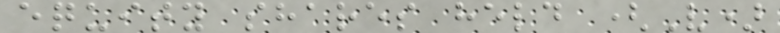equity shares held (V)
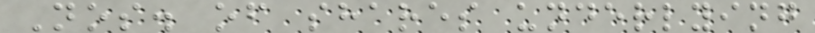Nos. of shares underlying
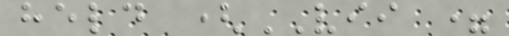held (VII =
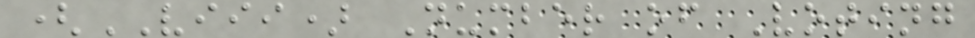(VIII) Number of Voting
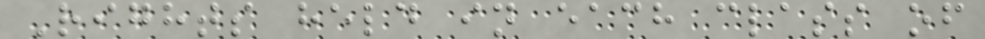Rights held in each class of
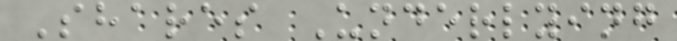Shares Underlying
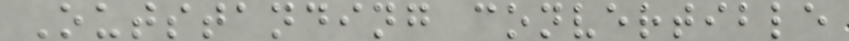Outstanding convertible
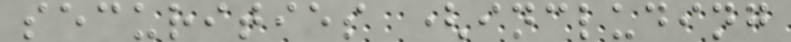securities (including
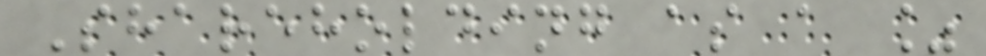Shareholding as a %
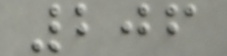206
